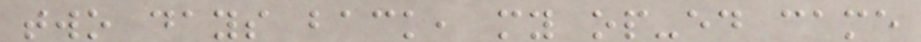two days back, my op-ed came
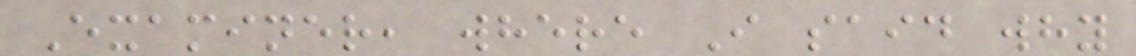Examiner, where I said why
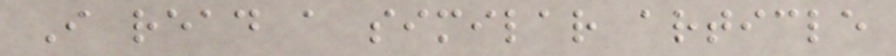I read a similar article
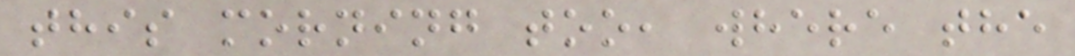this morning too, where the
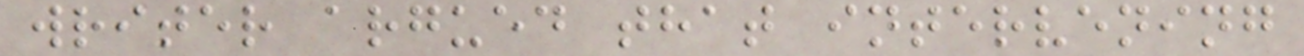writer argued that intervening
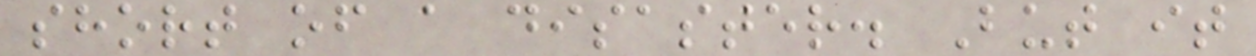short of a disaster. But it
